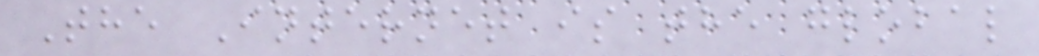The Internet is the global
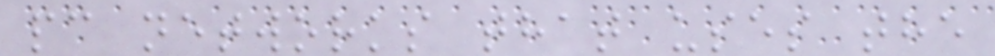pc networks that uses the
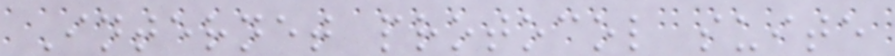Internet protocol suite
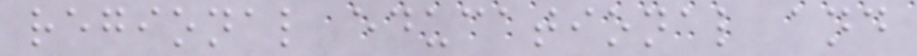regional educational and
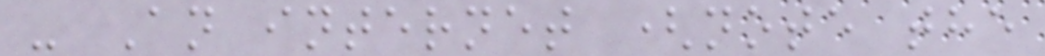- An internet (note the
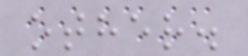other.
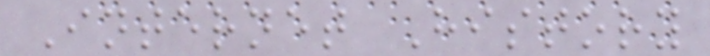Internet History
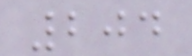204
